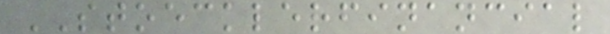STOECKLERFINANCIAL
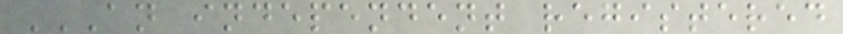AN INDEPENDENT REGISTERED
